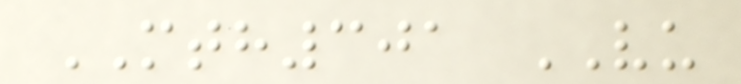MTH301 VU
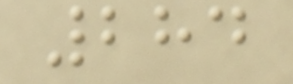284
